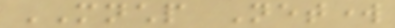MNCHP Network
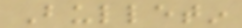Bulletin
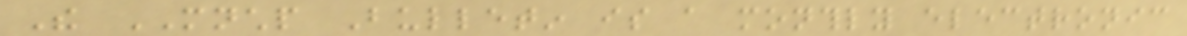The MNCHP Bulletin is a monthly electronic
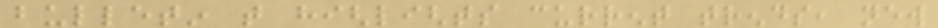bulletin that highlights current trends, new
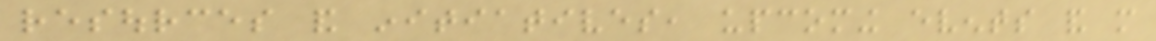resources and initiatives, upcoming events and more
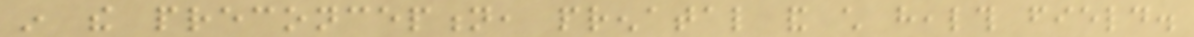in the preconception, prenatal and child health field.
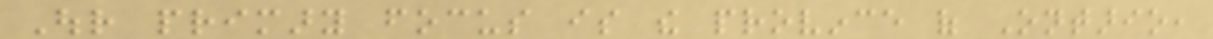Our primary focus is the province of Ontario,
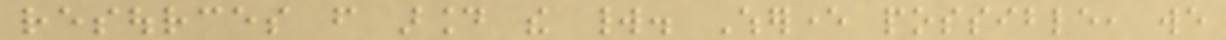resources from around the world. Wherever possible, we
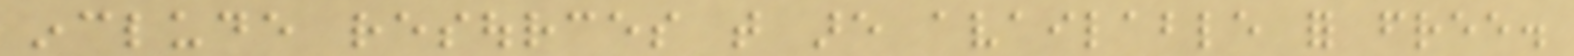include resources that are available for free.
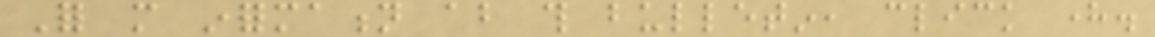For more information about this bulletin, click here.
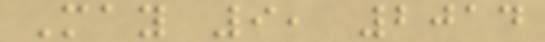May 9, 2014
